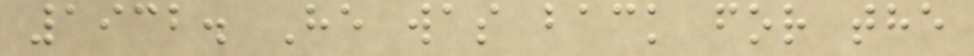1932. He was back for the
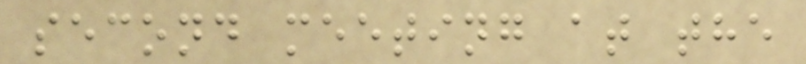second meeting at the
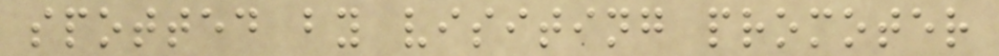spotted by visiting promoter
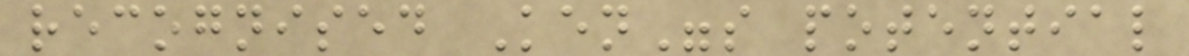recognised Ken"s potential
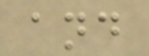and
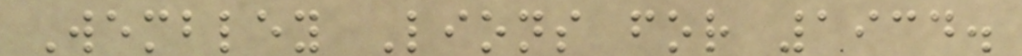Wembley Lions for 1934.
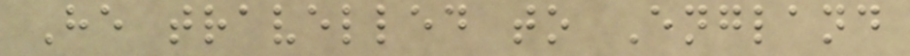He travelled to England
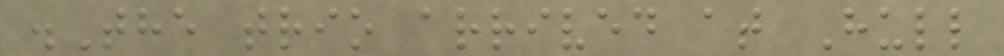.The trio arrived at Hull
